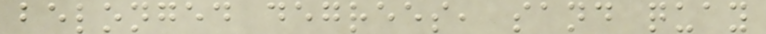belonged degrees, sand quay
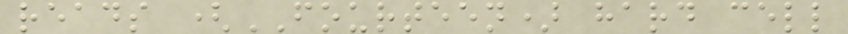reads (FOURTEEN) hard cell
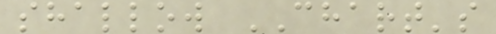shallow CHART's
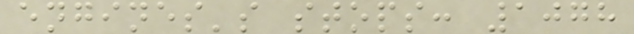engines's stops: 1078
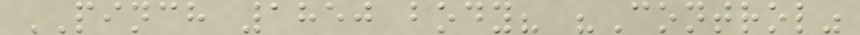PINCH 1850 body? "Control"
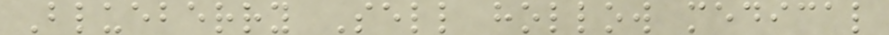Blueberry Sell hollow medical
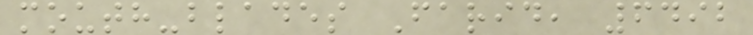mouth-blades Farid, 6492
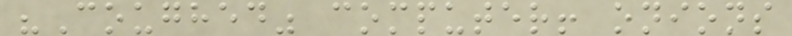"Coughed" computer! onions
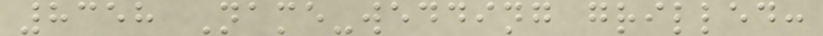8358 Name-wedding grilled:
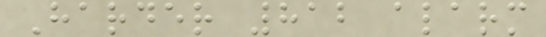Harder 812 alarm
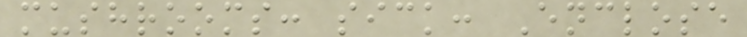mushrooms: sick: Enclose
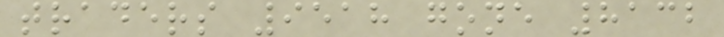traders 9518 gone 8132
